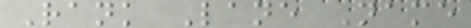Rank Lane Name
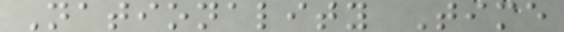Nationality Time
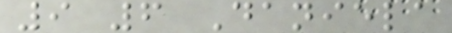9 6 Daniela
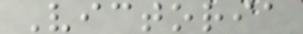Victoria
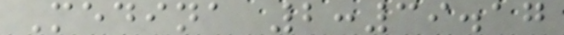Medina 2:39.17
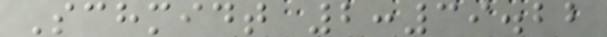Schmidt 2:39.22
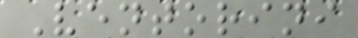Ventorini
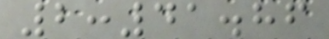2:41.86
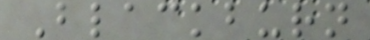Blackburn
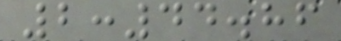2:44.86
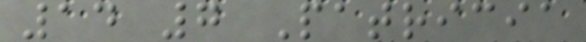14 7 Patricia
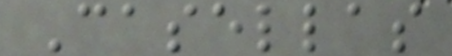Casellas
